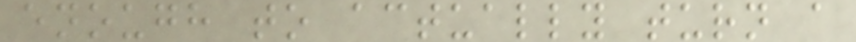enough to actually turn a
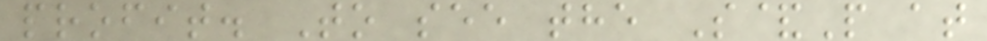profit. To see the S&P at
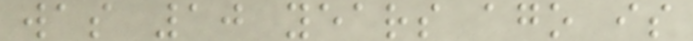was 10 years ago is
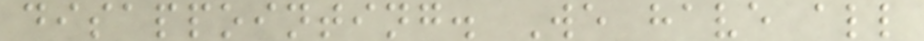disappointing. We have all
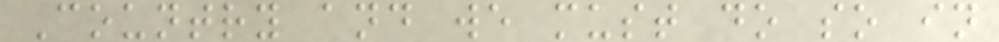Country and we must do so in
